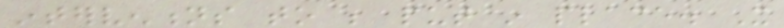interventions to be put in place. It
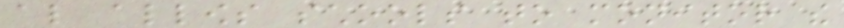also allows schools to monitor the
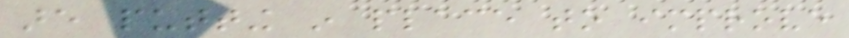are putting in place to improve
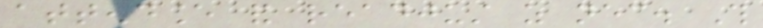attendance and readjust as necessary. This
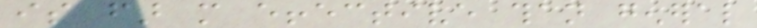is far more effective than general
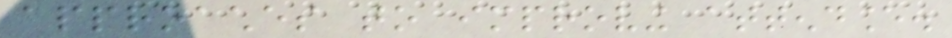approaches to improving attendance.
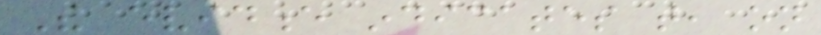The evidence indicates that, on
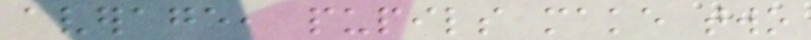average, pupils make two
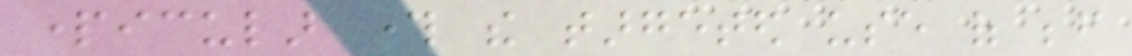particular through the targeted use of before
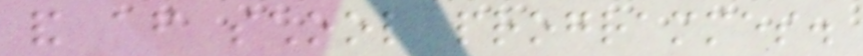and after school programmes.
